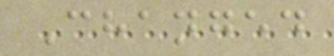Changed
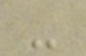-
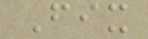Fix
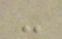-
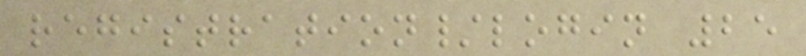registration/login 25
